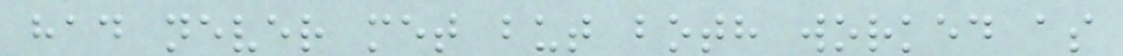had never met but both worked as
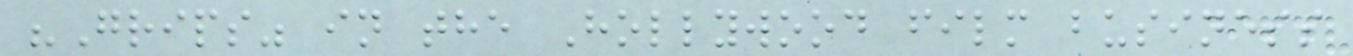"Grips" in the Hollywood film business
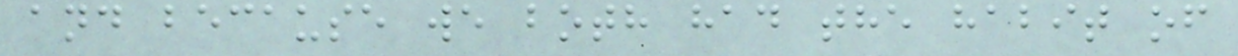and because we both had the habit of
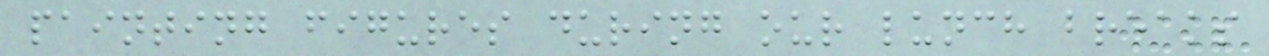painting figures during our lunch breaks
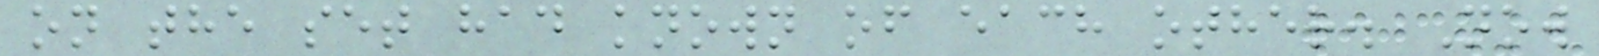on the set had known of each other. Now
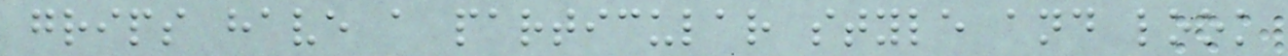grips have a particular style and look
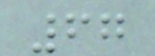67
